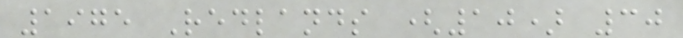1975 Redlands (10) 30
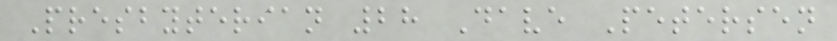Presbyterian 28 Dave Petersen
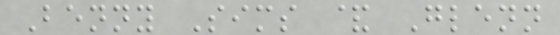Benny Sims & Glenn
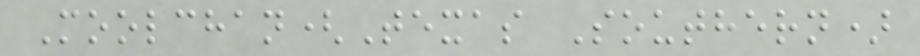Moolchan(Texas Southern)
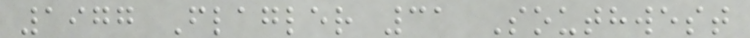1977 Flagler 31 Southwest
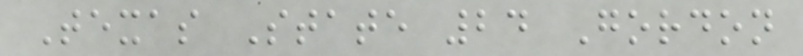Texas State 24 Gordon
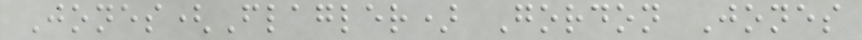Jones(Flagler) Gordon Jones
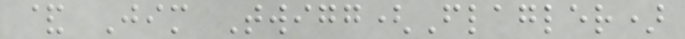& Jim Twigg(Flagler)
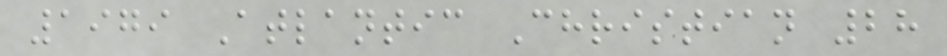1979 Atlantic Christian 28
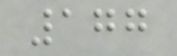177
